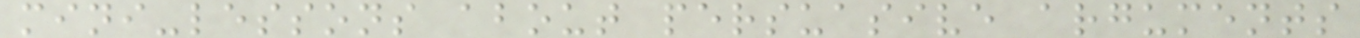mini-lessons about persuasive arguments
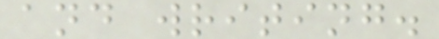and writing.
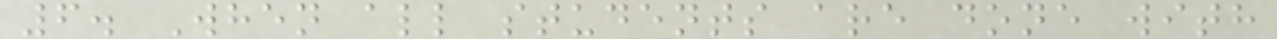6. When all students are done with
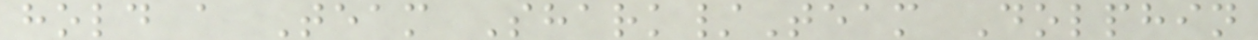hold a Team Shark/Team Dolphin
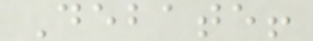Debate!
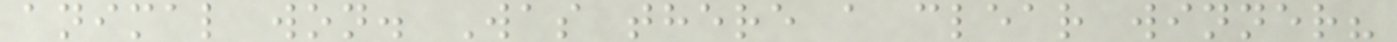animal won. Was there a clear winner?
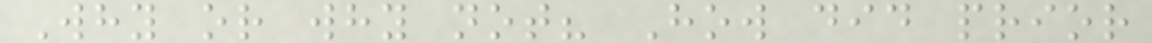Why or why not? How did prior
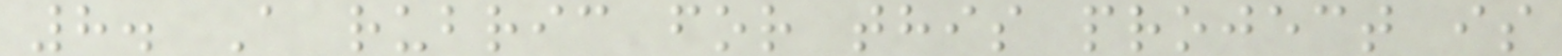8. A rubric for this project is
